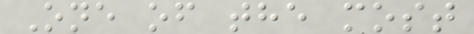One of the most
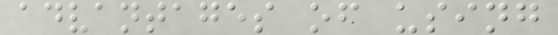advantages of using
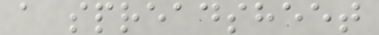a spreadsheet
